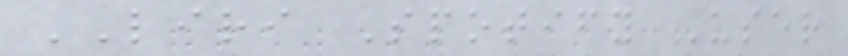LIRI Spotify User
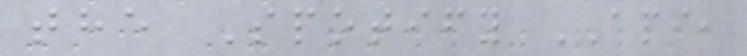the Spotify API,
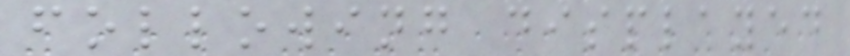following displayed
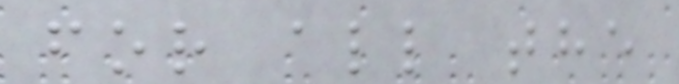for all the
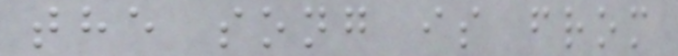the song is from
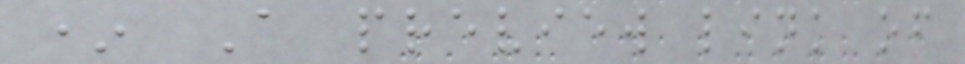* A preview link of
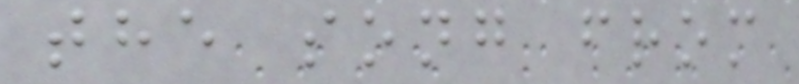the song from
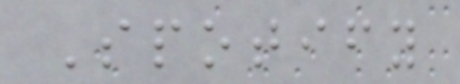Spotify
